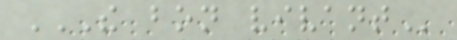THE BON VIVANT
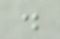.
